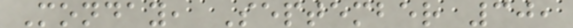Monday, September 30,
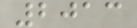2013
